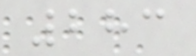283
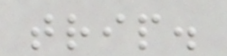trip.
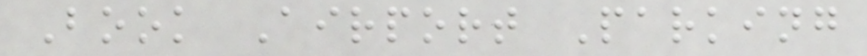Book Airport Parking
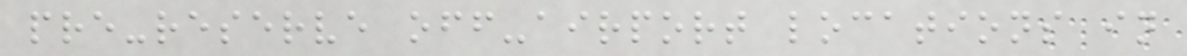pre-reserve off-airport locations in
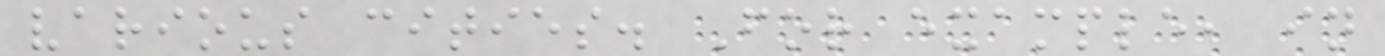various cities. For example, in
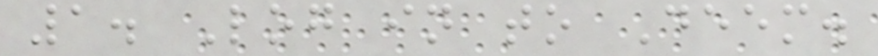1. Log in to Deem.
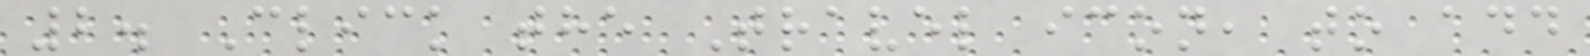2. Click the Travel icon, to add
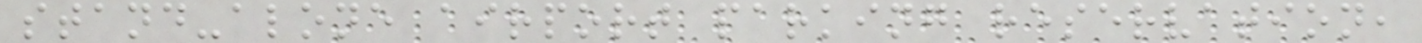stand-alone airport parking reservation,
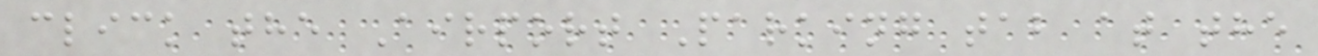click the Airport Parking tab at the
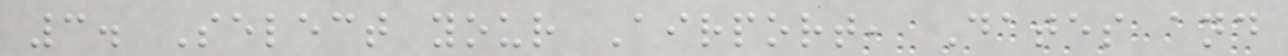3. Select your Airport, Dates and
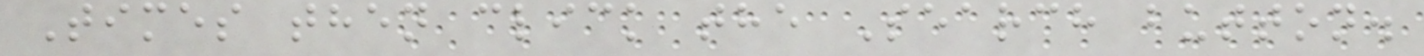Times then click the Search button.
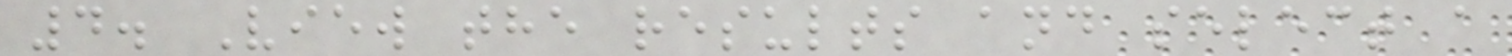4. View the results and select a
